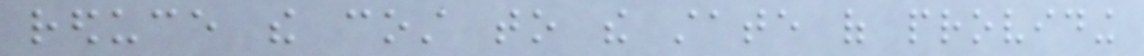reduce the cost to the state of providing
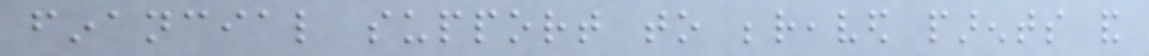financial support to bereaved parents and
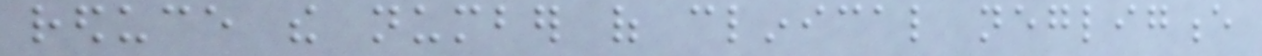reduce the number of clinical negligence
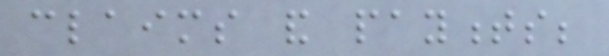claims and payments;
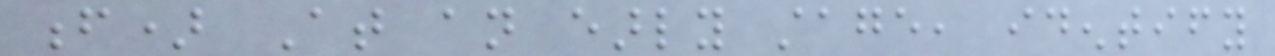f) At an early stage, identify
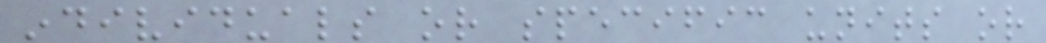individuals or specific units or
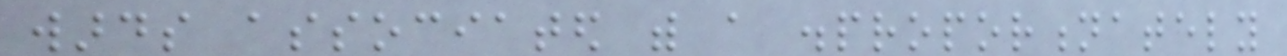wards associated with a disproportionately
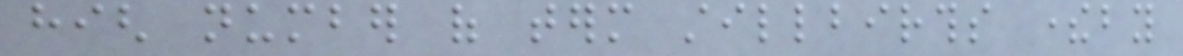high number of term stillbirths thereby
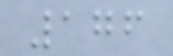176
